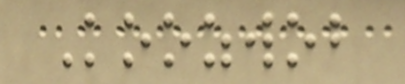Koozwob
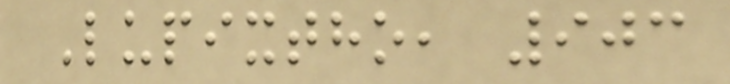Lupixtho, 903
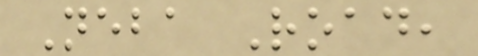Neba Road,
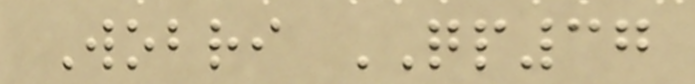Wobri QP37
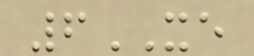6XE
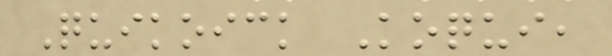Quikoick Koqui,
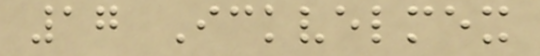17 Ickvelmex
